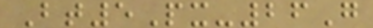Bt5Px-26G
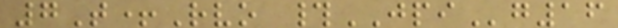7T+Rvo #JPIg16
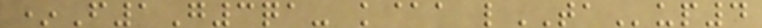*F1G3qa- k@a lTAup4
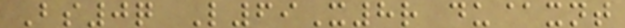Bs0q L69X8r du@xnt
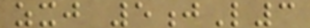zxj 5jL3
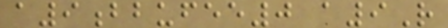a9bbufee0 a9R
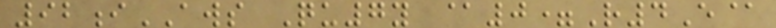92iAWS Qu7y @0=R4E@
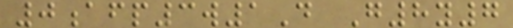0afp3w1D G8y7
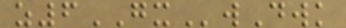z6GXwDwk
